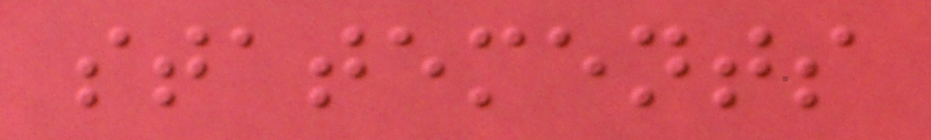statements
